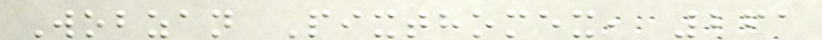Wobzan Pixthomex, 261
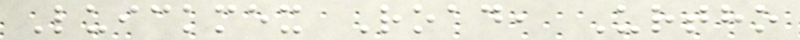Luickmex Road, Urtho
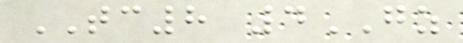TC8 4GZ
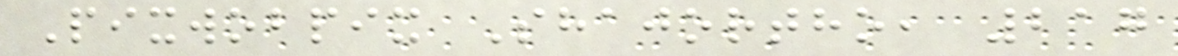Pixwobpix Shajortho, 217
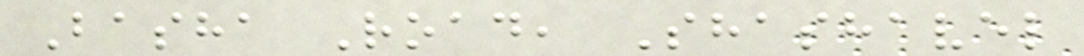Basha Road, Shashavel
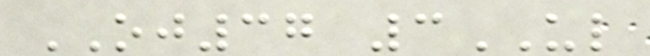OJ37 3UL
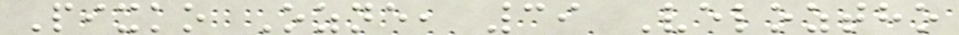Pixko Ozne, 39 Veloztho
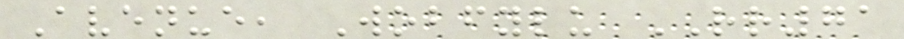Avenue, Wobfylu RR71
